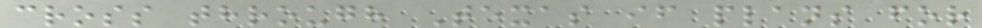cross through Texas if plans for
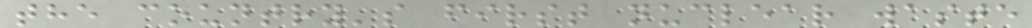the country's first nuclear waste
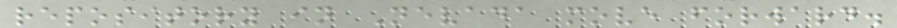repository in Nevada move forward.
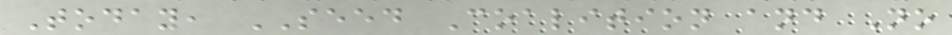Today, SEED Coalition and No
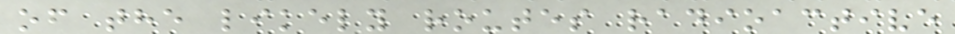of the likely routes radioactive
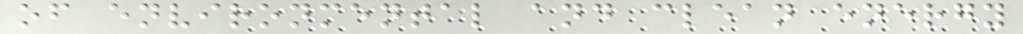of environmental and clean energy
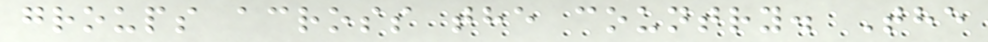groups across the country. The
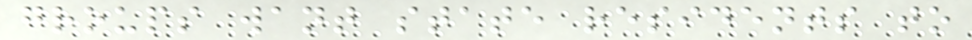groups want state residents to
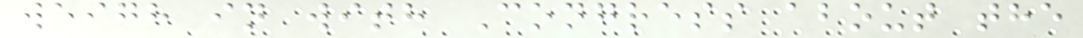weigh in with Congress about the
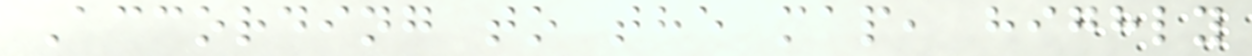According to the map, highly
